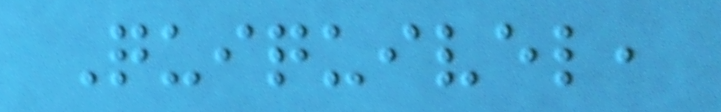Quiquivel,
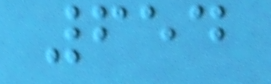654
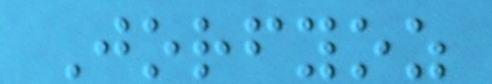Jorfyoz
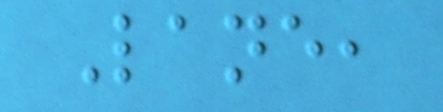Lane,
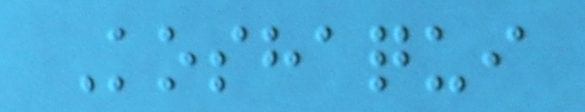Koshaqui
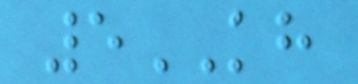5KH
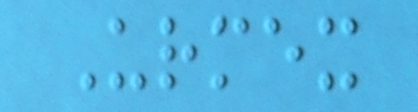Urmex
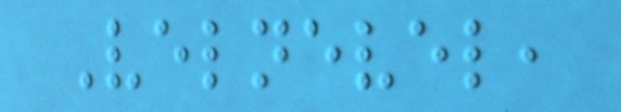Velnevel,
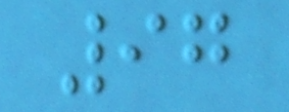97
